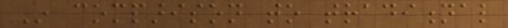In comparison to traditional
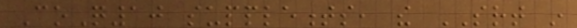CoQ10 supplements, the SRT in
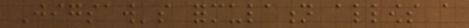Jigsaw's formulation allows a
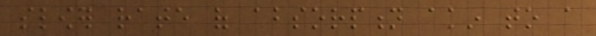slower rate of absorption akin to a
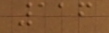116
